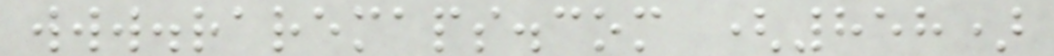www.raremaps.com (858)
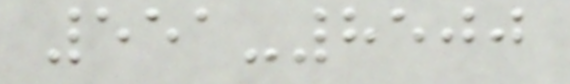551-8500
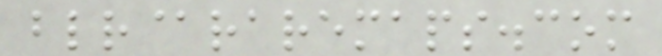blr@raremaps.com
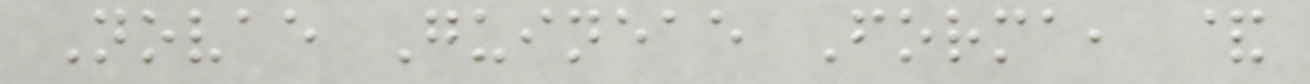Novae Guineae Forma, &
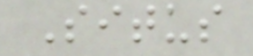Situs
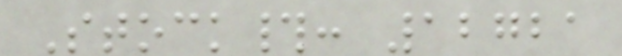Stock#: 12721
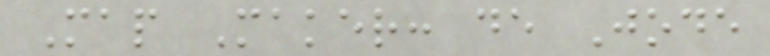Map Maker: de Jode
